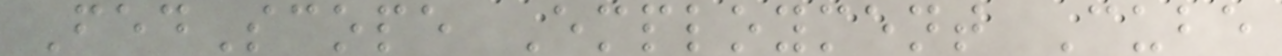FedScope Employment Cube
